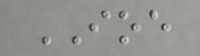IOE
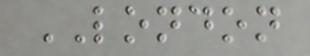LONDON
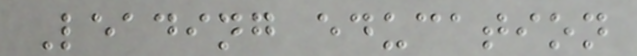Leading education
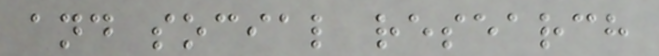and social research
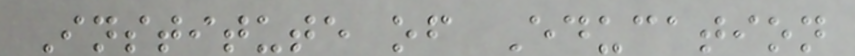Institute of Education
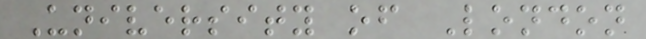University of London
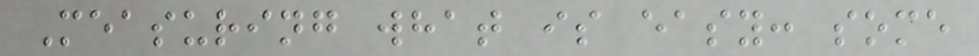Measuring what is easy: some
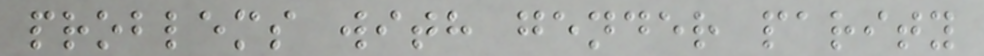problems with gender parity
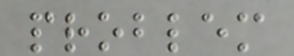problem
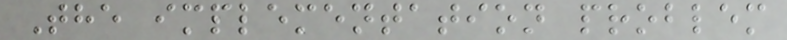The implementation problem
